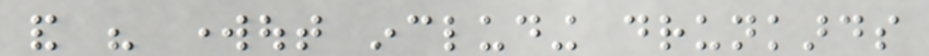and his workout including drunkards
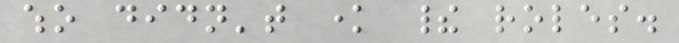who didn't know their roles.
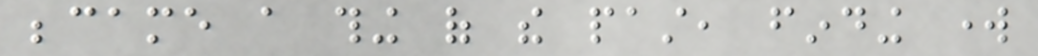became a thing of the past, finding work
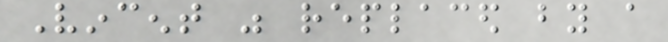Vincent was replaced by a
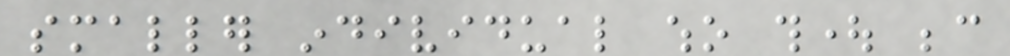smaller individual who thought because
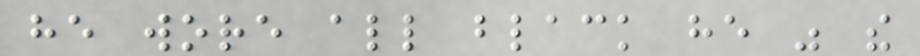he wore all black he was the
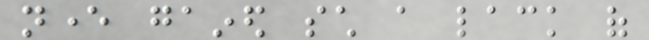never gained such a lack of
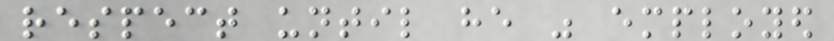respect until he was employed
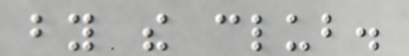by the club.
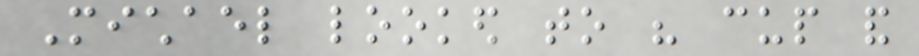Michael looked to his cup and
